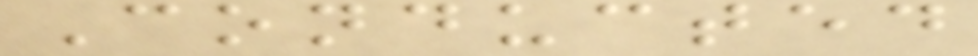Conducted
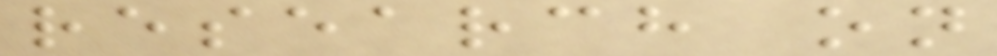research on
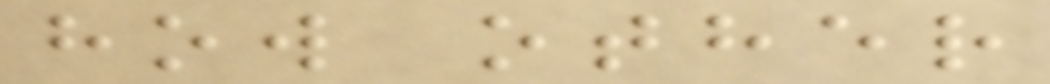how other
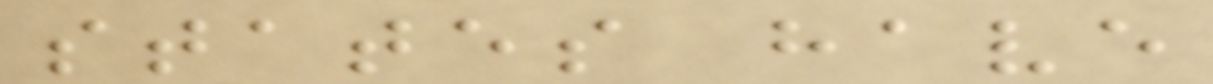states have
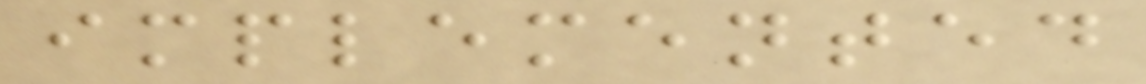implemented
